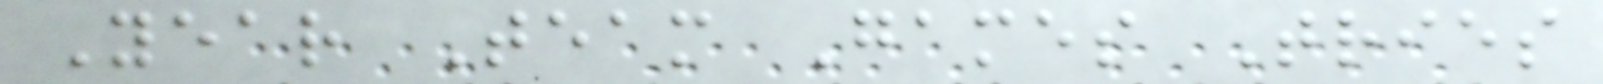Year Team Games Tries
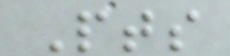Pts
